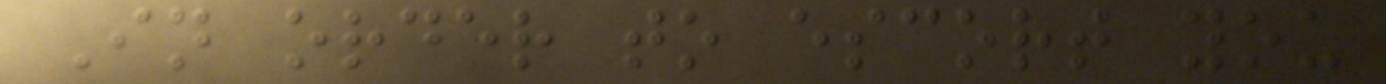In order to escort you
